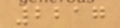2217
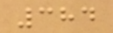384
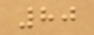80
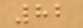82
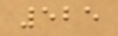525
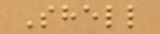Shell
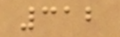312
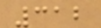312
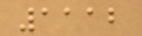1112
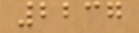2237
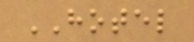HOTEL
